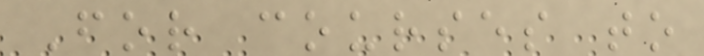For courses to
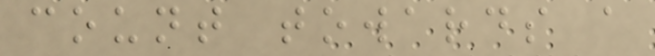count towards a
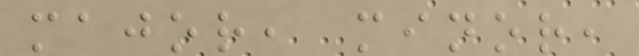major, minor,
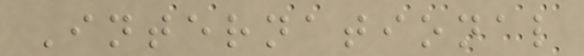International
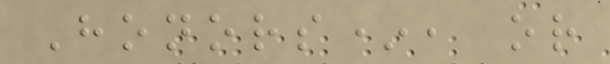Honors*, or
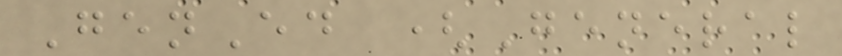GenEd (General
